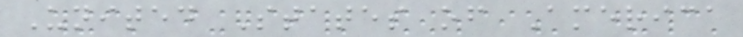United States of America
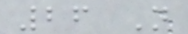26 N
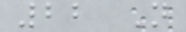22 N
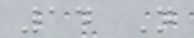14 N
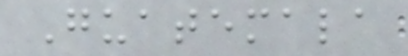Guatemala
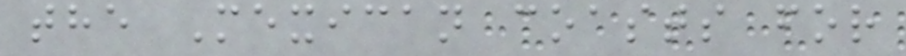the Mexican coasts for
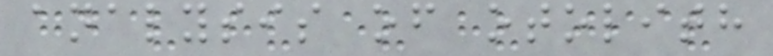analysis of otolith
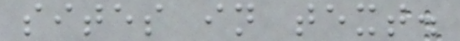sites in text.
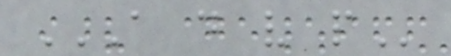A D V P
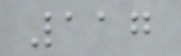117
